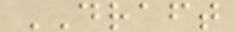DRAFT
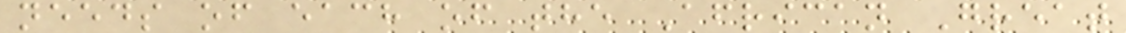needs of each of the African Great
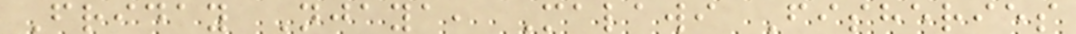Friday Njaya, Malawi Fisheries
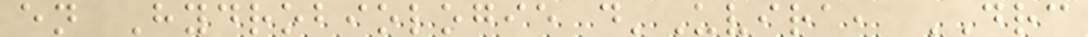en Hydrobiologie d'Uvira, DRC
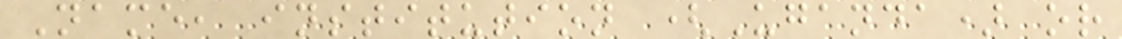Name, institution (Uganda) or
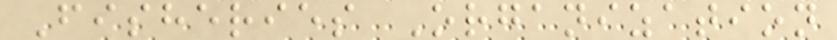Fisheries Organization
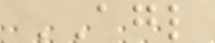AGL
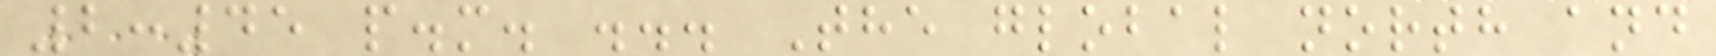2:45 p.m. ... The global north and
